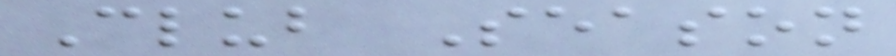Club Season
